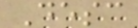Desc
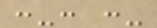:-: :-
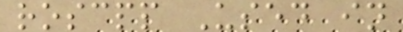roscpp Used in
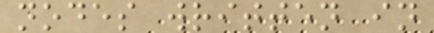nodes written in
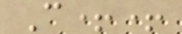C++
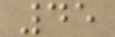45
